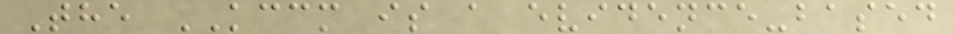The KCCM is a evidence-based
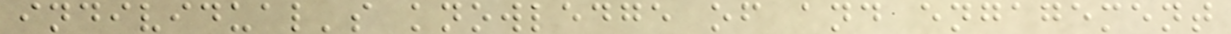individual's knowledge of and engagement
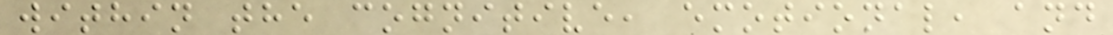within the cognitive, emotional, and
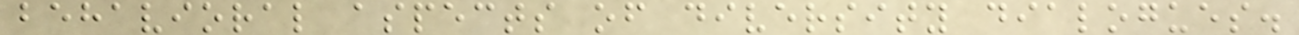behavioral aspects of diversity dialogues.
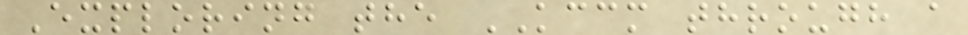Exploring the KCCM through a
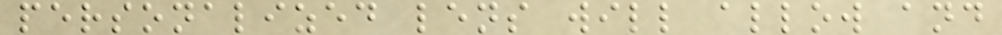personalized lens will allow and
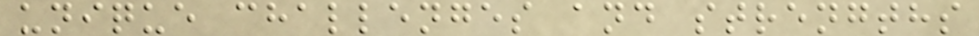unique challenges and strengths
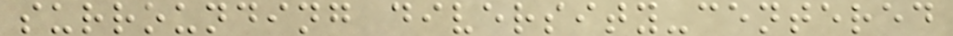surrounding diversity-centered
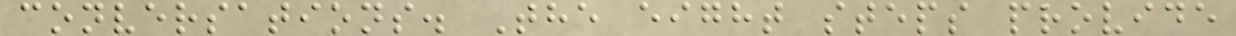conversations. The eight steps provide
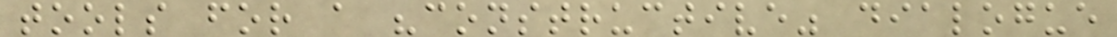tools for a "constructive" dialogue
